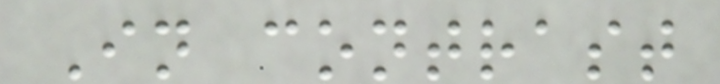In contrast
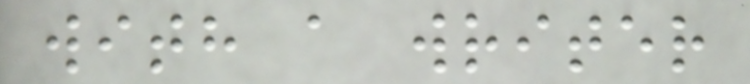with a writer
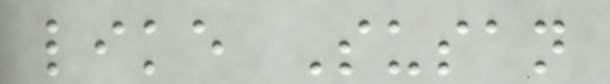like Susan
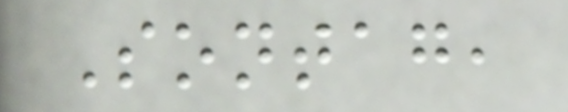Sontag,
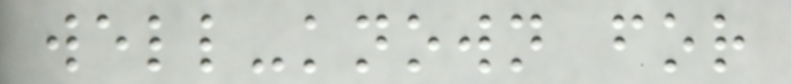well-known for
